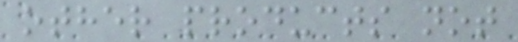other products not
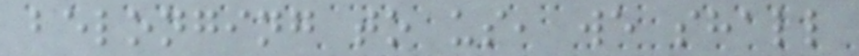belonging to us, we shall
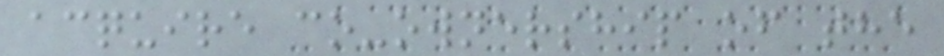acquire co-ownership of the
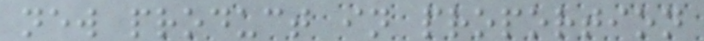new product in proportion
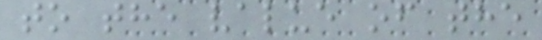to the value of the
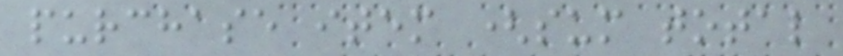purchase item (sum total
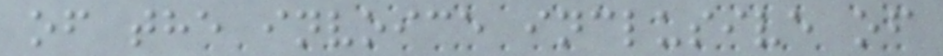of the invoice inclusive of
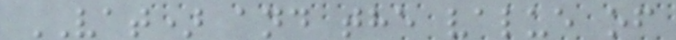VAT) and the value of
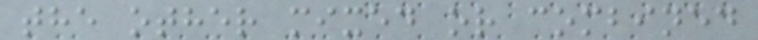the other mixed or combined
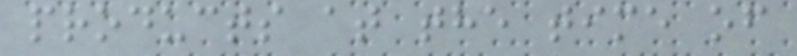products at the time of
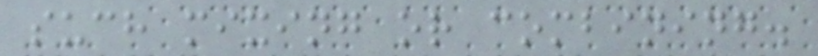such mixing or combining.
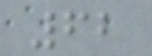62
